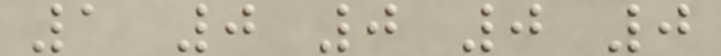1 0 0 0 0
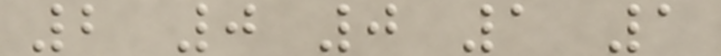2 0 0 1 1
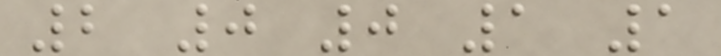2 0 0 1 1
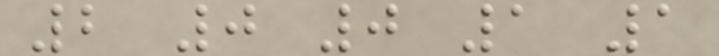2 0 0 1 1
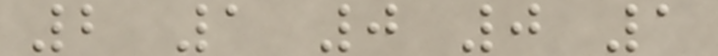2 1 0 0 1
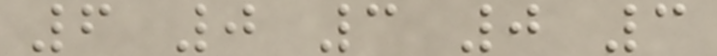6 0 3 0 3
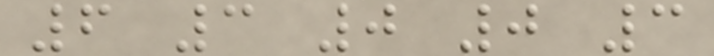6 3 0 0 3
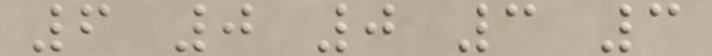6 0 0 3 3
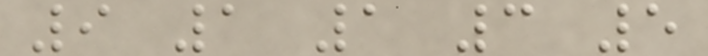9 1 1 3 5
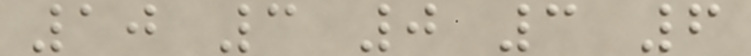10 3 0 3 6
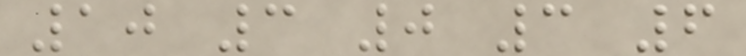10 3 0 3 6
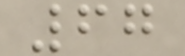67
